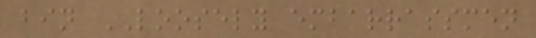bin LOOSELY embarrassmen
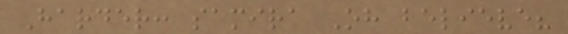Harder: samira Oh believe?
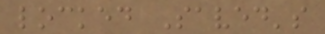locked Saved's
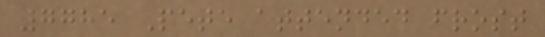7785 Pete attended frost
